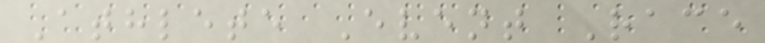Athlete Event Race
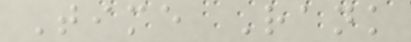Time Rank
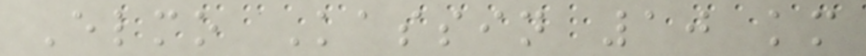Elmo Kassin 10 km
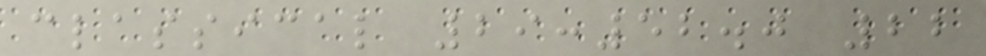classical 29:52.0 22
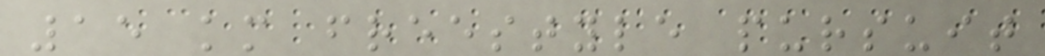15 km freestyle pursuit
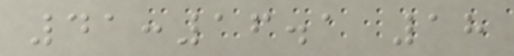41:16.1 18
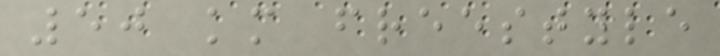50 km freestyle
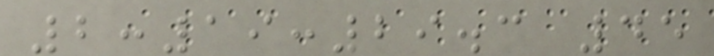2:19:29.3 45
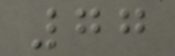77
